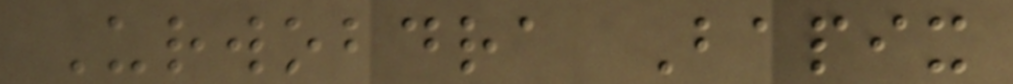Urwobdra Bapix
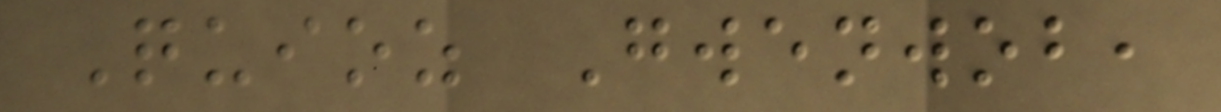Quioz Gwenwob,
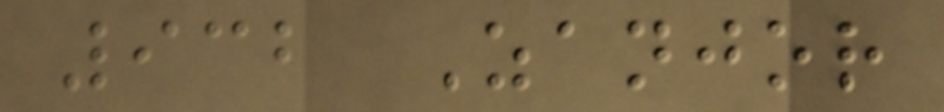932 Zanjor
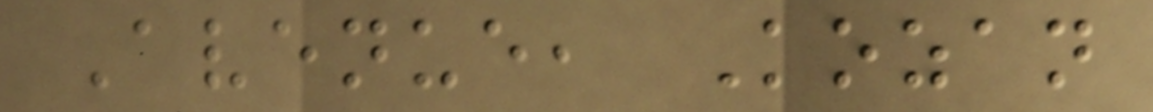Avenue, Kozan
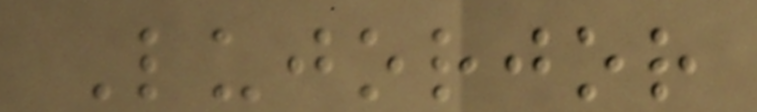Lujorjor
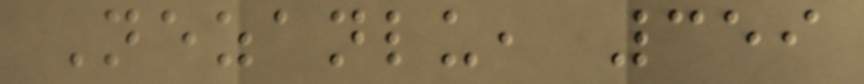Nezanlu, 359
